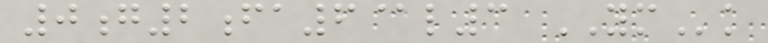0g2fa6@l3 YMk
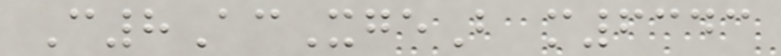C8AcXgeB m6343
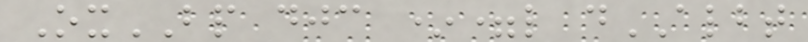OxBP djc *=l dALBT
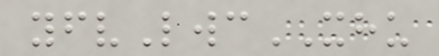yfvLwcXHU
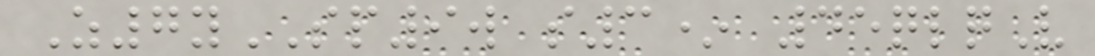Z7ySP9w s3* 45qlqV
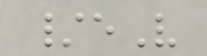/eV
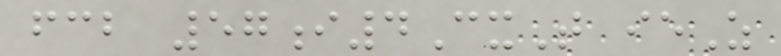fcb 57i4CxT ieZ
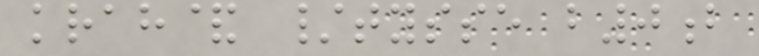krah& /tysse b0b
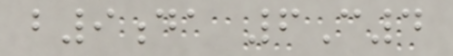b9da 6C4
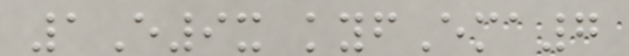1E9x kyfEma7
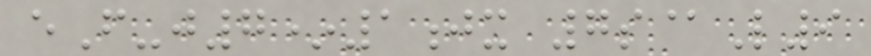eF-j7*1jx 7s@L9
